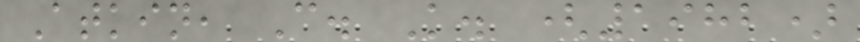Atkin, C. K. (1982)
